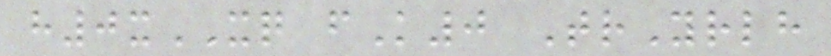h0xXQ fK0 TrYrlh
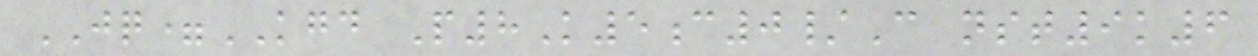JQ=KGD P8K5c0/C nst9k6
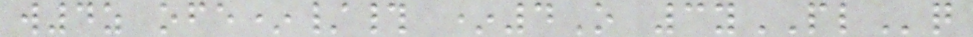w4z ofe*/# *4O 3yPLq
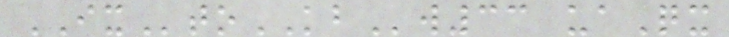IXtoKBw33 uaQx
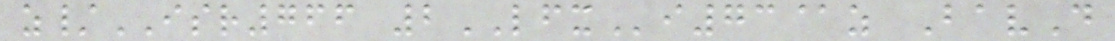z/ISR766 2LFXi73@z BavD
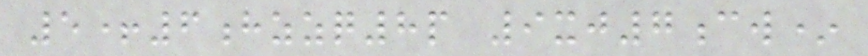5+6hzzq8p 9xj7cw*
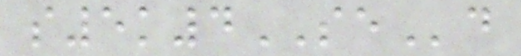s5k4SEd
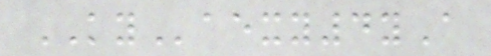KYaexy4yA
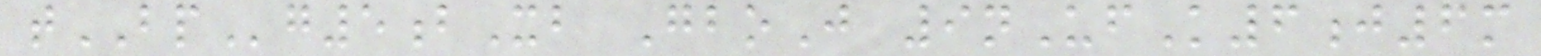tBPg5bXb GboJ 9nUfK6j6m
